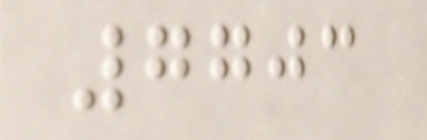7703
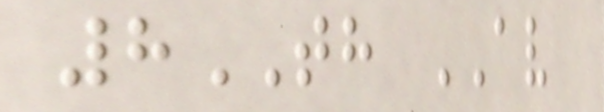8TH AV
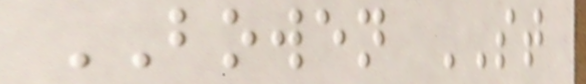BOWEN ST
